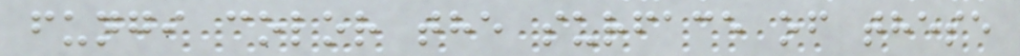fungi color the surface of these
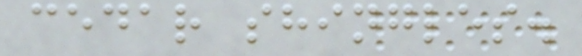cedar shingles.
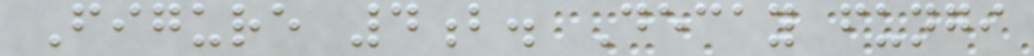Figure 4b. Decay fungi
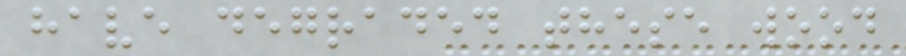have degraded these wood
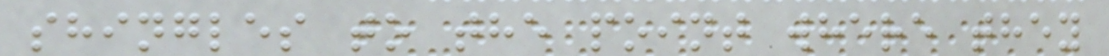shingles to the point where they
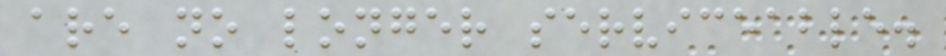are no longer serviceable.
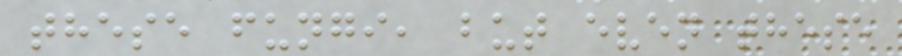these fungi, but even these
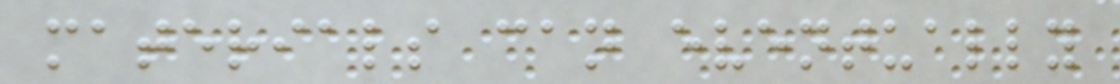materials can eventually
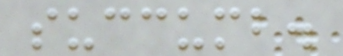succumb.
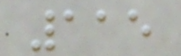115
